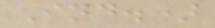Ind.)
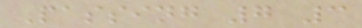Passing 7 3
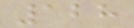128
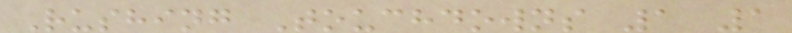Rushing Touchdowns 1 1
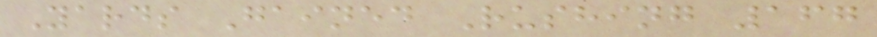Yards Gained Rushing 167
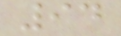94
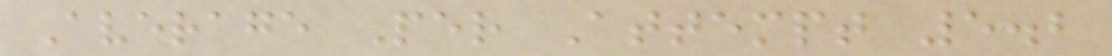Average Per Attempt 5.2
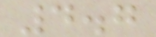4.7
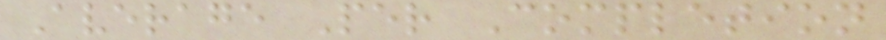Average Per Completion
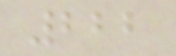222
